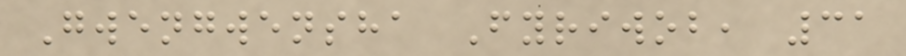Gwengwensha Fyriwob, 31
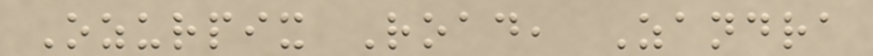Ozurpix Road, Zandra
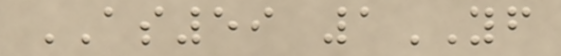AS59 1YF
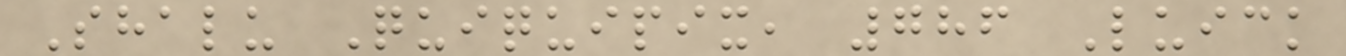Shalu Quiquipix, 786 Luick
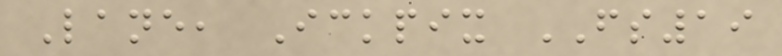Lane, Ickpix FS19
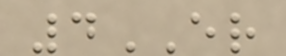4ER
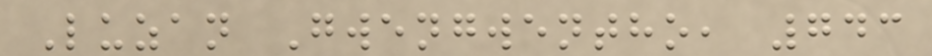Luzan Gwengwentho, 743
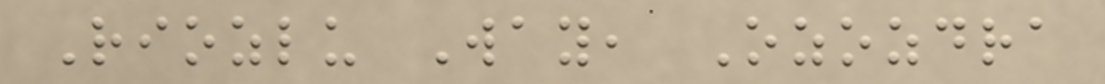Riozlu Way, Ozozdra
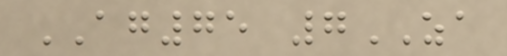AG75 7ZA
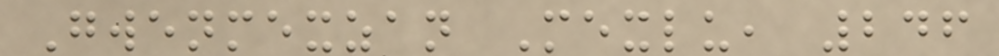Gwenmexzan Mexlu, 246
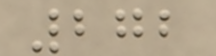272
